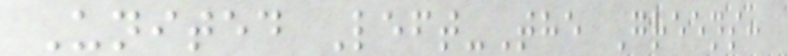United Left-The Greens:
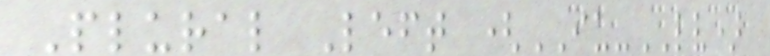Plural Left (IU-LV)
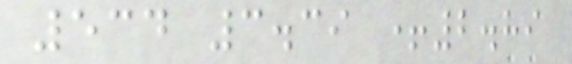534 3.39 +2.89
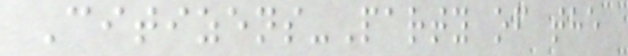Citizens-Party of the
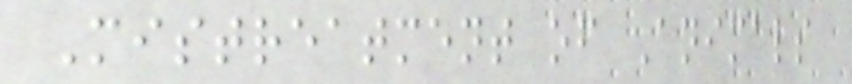Mistreatment of Animals
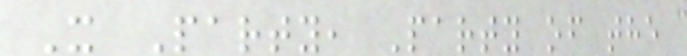X Party, Party of the
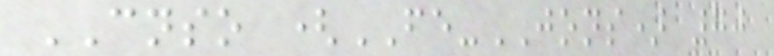CNSO (FE-JONS) 70
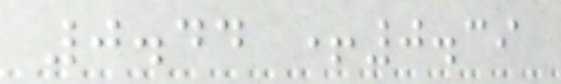0.44 +0.39
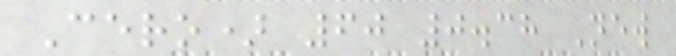Cero) 60 0.38 New
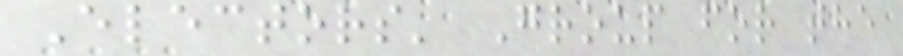Electors' Group for the
